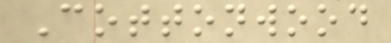Cottonwood
